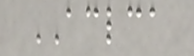ACLCA
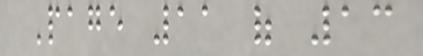Page 11 of 13
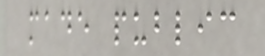made public
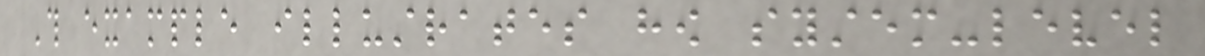This example illustrates how system-level
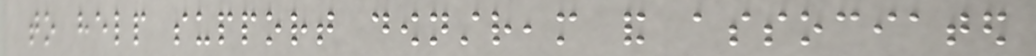to help support downstream and associated
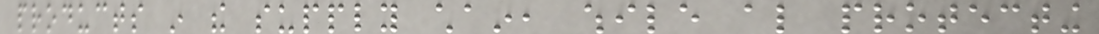products in the supply chain, while also protecting
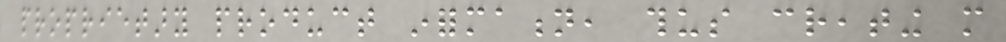proprietary product information, thus creating more
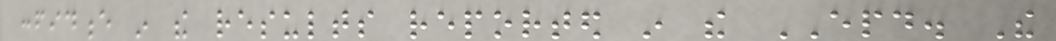confidence in the results reported in the EPD. The
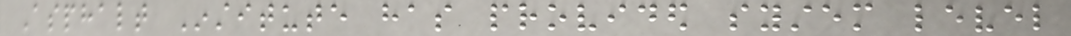Asphalt Institute has provided system level
